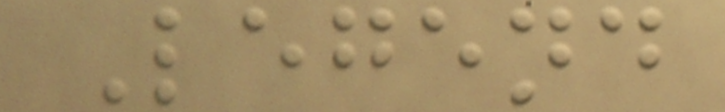Legend
